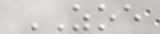ZOE
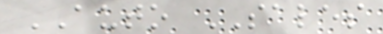AUTO SALES
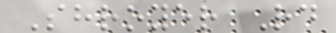Shroyer Rd
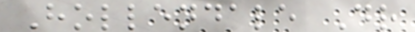Hollendale Dr
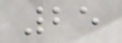25
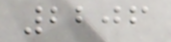2206
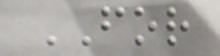FOR
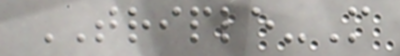TRIPLE-M
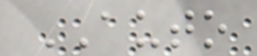AUTO
